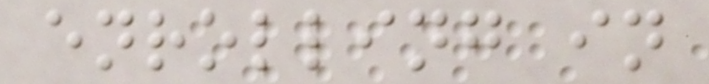enrolling in
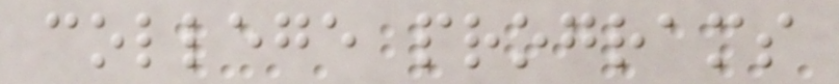college programs
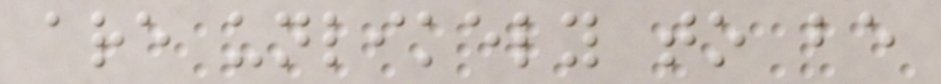are unlikely to be
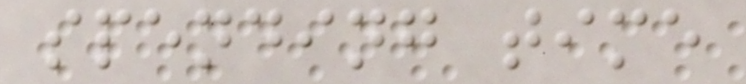spending time
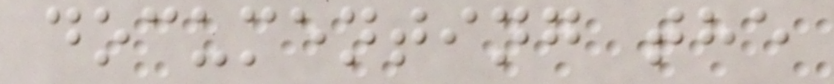documenting the
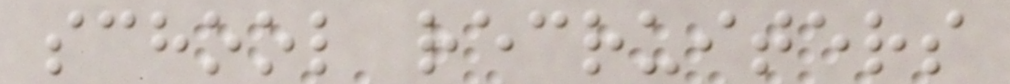school recruiters
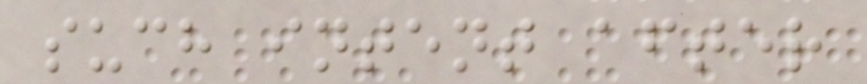such intent after
